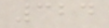324
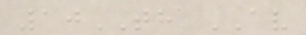10TH AV
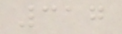317
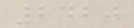2420
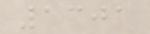1301
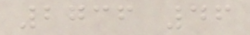2736 46
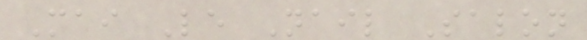Mai Le Nail Salon
